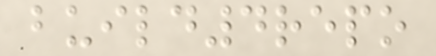build4repo
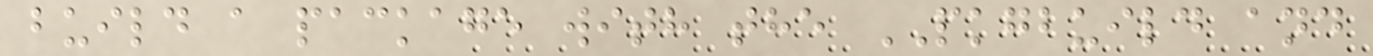build a package with the PKGBUILD and
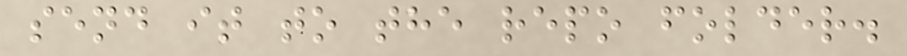send it to the repo folder.
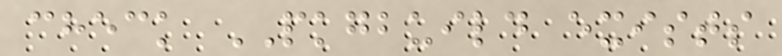check PKGBUILD exists
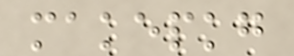makepkg
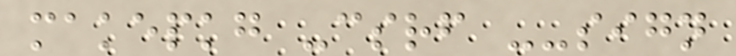makepkg -csrf --sign
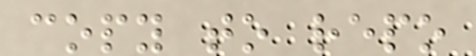copy to repo
